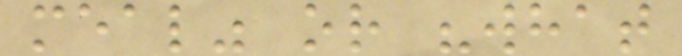meal" or "what
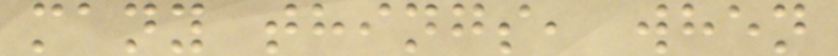many things, when
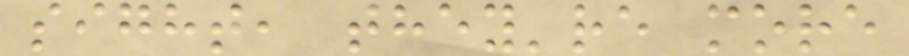sight, they're more
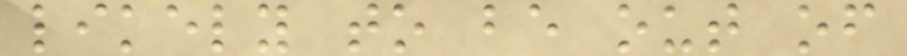likely to be out of
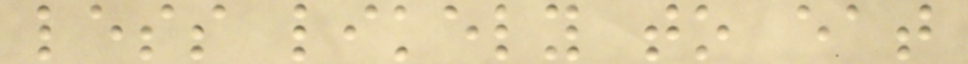less likely to eat
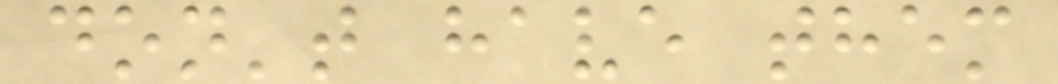don't have them
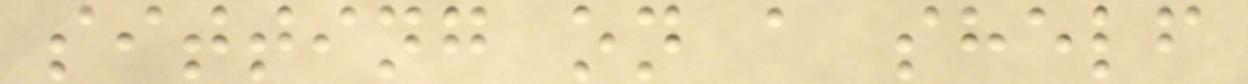sitting on a shelf
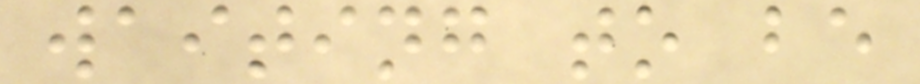waiting to be
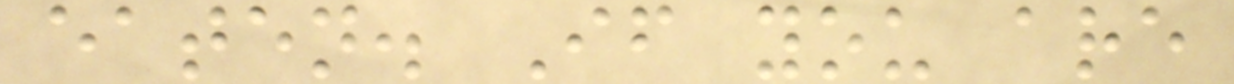eaten. If you are
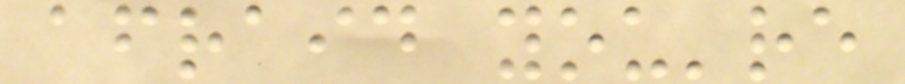afraid you're
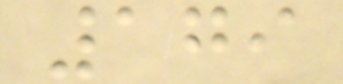179
